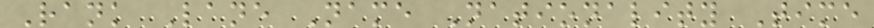Rank Lane Name Nationality Time
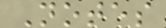Notes
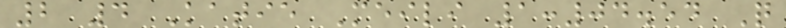2 4 Katie Meili 1:04.54 Q
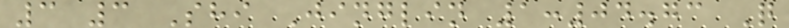3 3 Shi Jinglin 1:04.73 Q
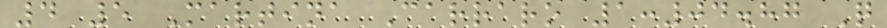4 5 Martina Carraro 1:04.87 Q
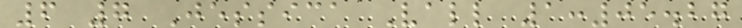6 7 Jessica Vall 1:05.27
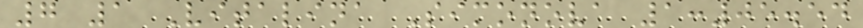7 1 Vitalina Simonova 1:05.54
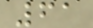61
